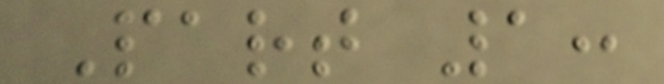Part 1:
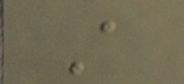A
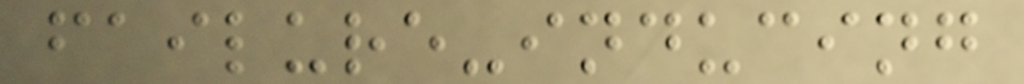failure-inducing
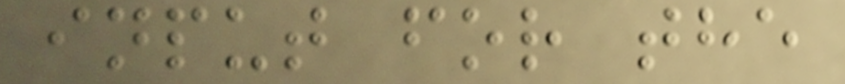input for the
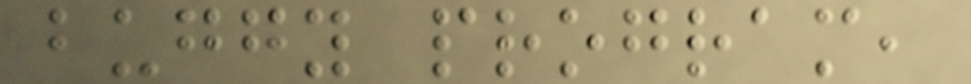buggy program,
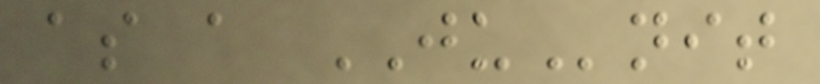as a JUnit
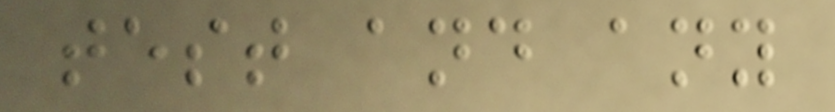test and any
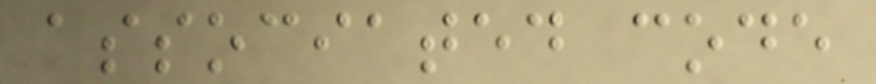associated code
